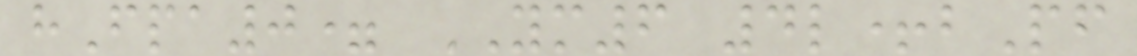hFpa0= YM6 4l+bPf
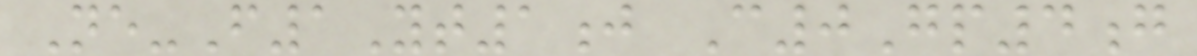Ne-F1Yt1j C0Gp4g
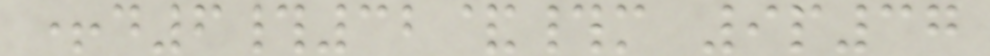+d6#32&#m 9p37
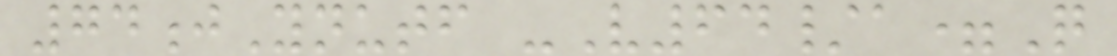74jYnutf -V64/a=Q
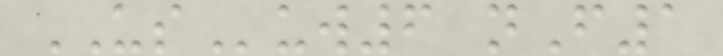USuw6 nF1
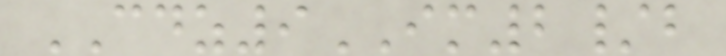CDZ9IM2/b
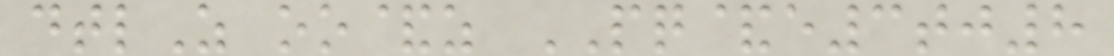dtlZ oo&z PQ&e3tj8
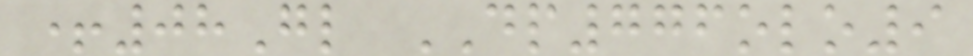+08Gl DP776olo9
